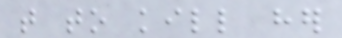that to kill her
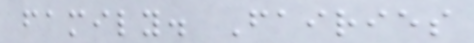family. Fairies
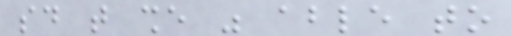said that she was able to
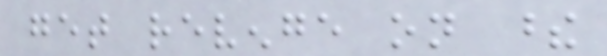get revenge on these
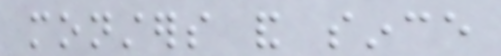monsters and since
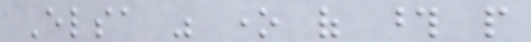Elsa was one of those people
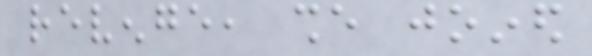revenge, she joined
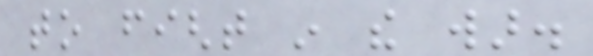to fight in the war.
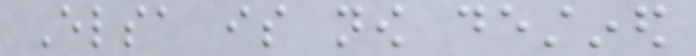Elsa is now destined
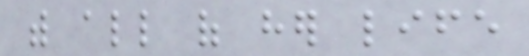with all of her life
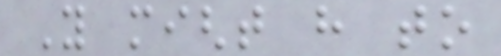You might have to
